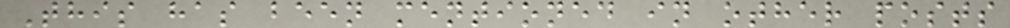This has been mentioned in other posts
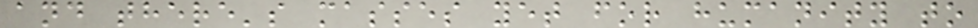and there's masses yet for humanity to
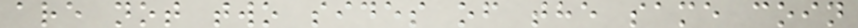are not two sides of the same coin
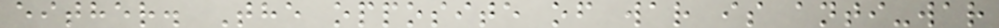either. The opposite of war is anti-war
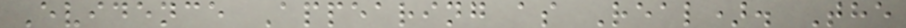Evidence Appearing as Real). The
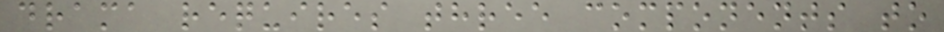drama requires three components to
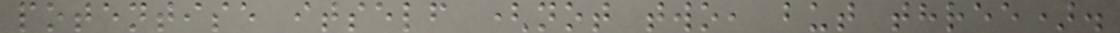potentise itself (not two, but three).
